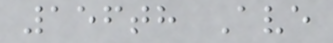156th Ave
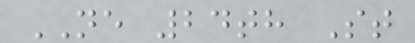NE 24th St
